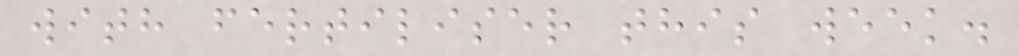with fertiliser this week.
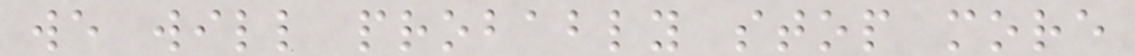we will probably stop more
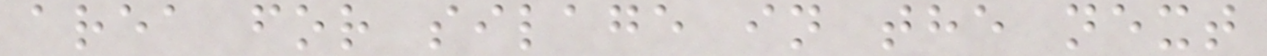area for silage in the next
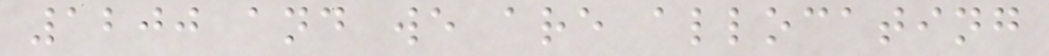1200 and we are allocating
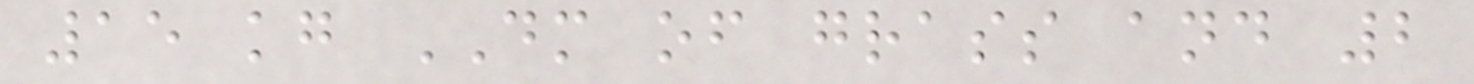15 kg DM of grass and 2
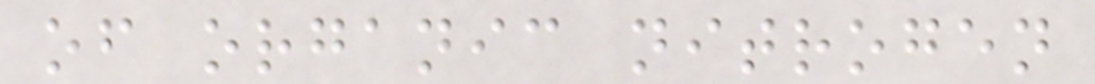of organic nitrogen
